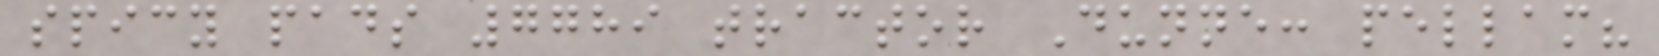spicy pads 7789 tractor Dunne: pellam?
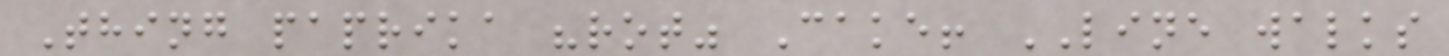Thing paprika "rot" Cake! LINE walks
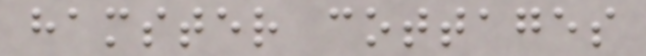hamster cottages
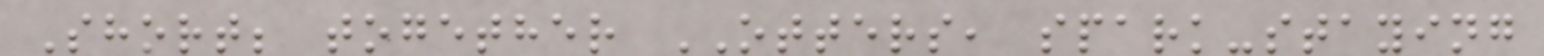Short; together OTTERS, spark-staying
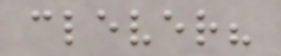clever?
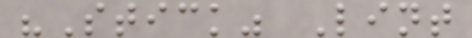"Stick" Lint
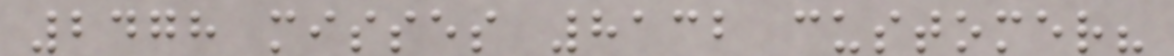2478 misses 8132 customer?
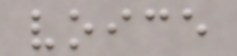voice
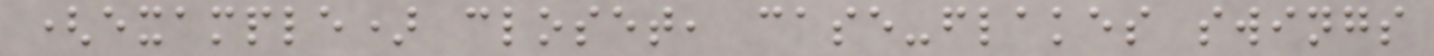(example) closet, case-flakes swings
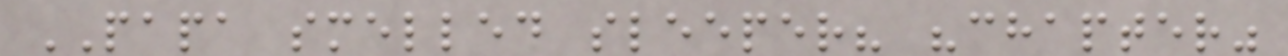PAPA smelled sleeper? "chapter"
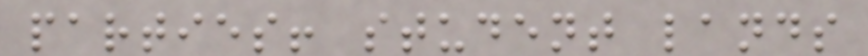parties! student lands
